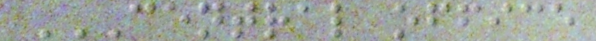CENTRAL OFFICE
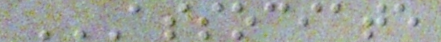ASSOCIATE
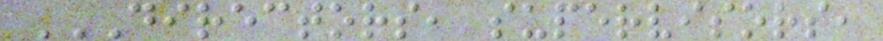DIRECTORS, SUPERVISORS,
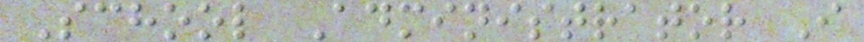School Administrator I
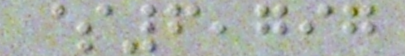$6,797
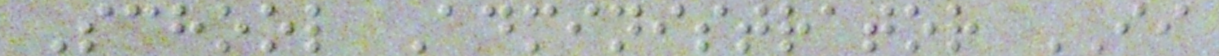School Administrator II
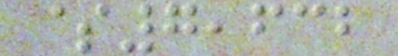$7,632
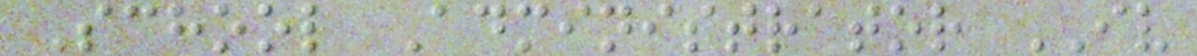School Administrator IV
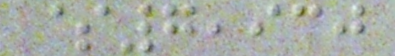$7,930
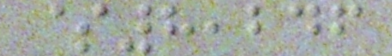$8,246
